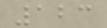123
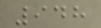948
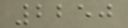2250
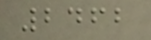2462
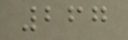267
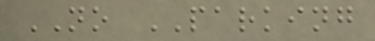NO PARKING
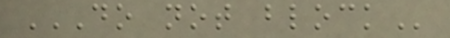DO NOT BLOCK
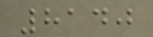8140
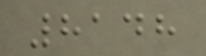8148
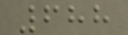688
